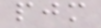pjm
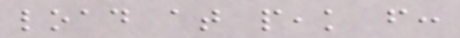load at peak from:
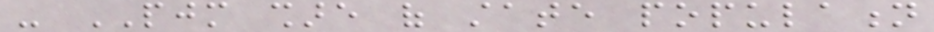- PJM share of state population
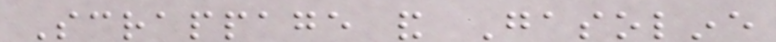Scrappage and Gasoline
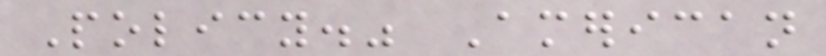Policy." American
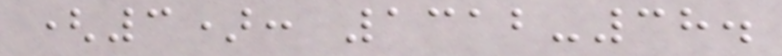(3): 1312-38.
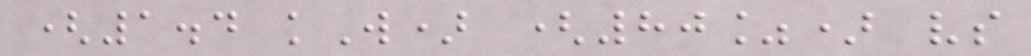(1.4 kW) (80%) vs
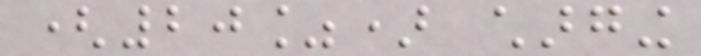(20%) charging
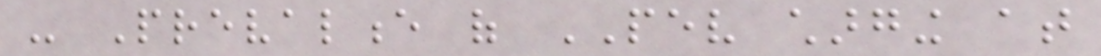- Prevalence of PEV charging at
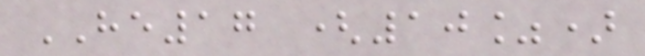HE17 (10%)
